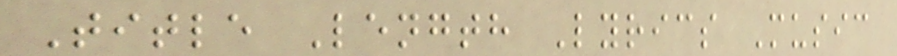Title Length Lyrics Music
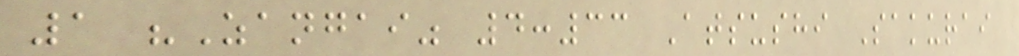1 "Zangai" 4:33 Atsushi Sakurai
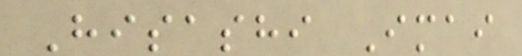Hisashi Imai
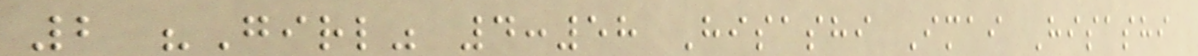2 "Girl" 4:58 Hisashi Imai Hisashi
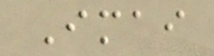Imai
